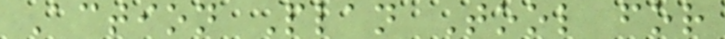Action Plan Tool for
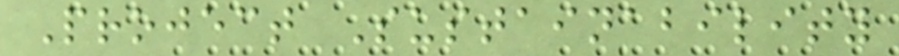Project Sustainability
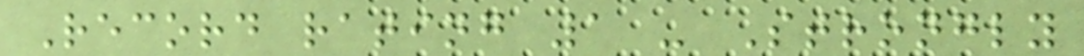Record rating 1 - Strongly
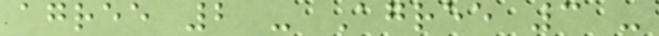agree 2 - Agree 3 -
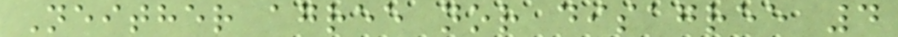Neither agree nor disagree 4
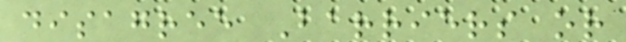disagree Barriers or
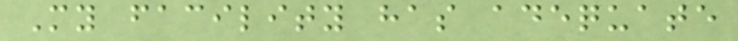My facility has adequate
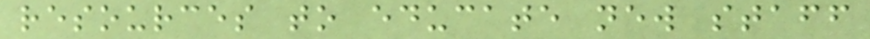resources to educate new staff
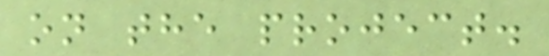on the project.
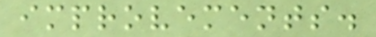improvements.
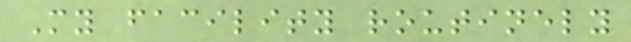My facility routinely
